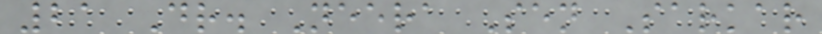21 Dr. Neera Sen Sarkar
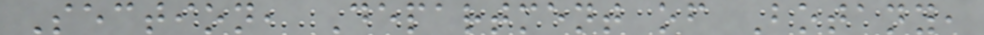Section, Department of Botany,
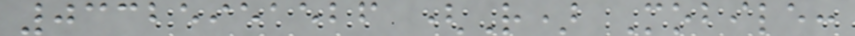03325951526 (R) Mobile:
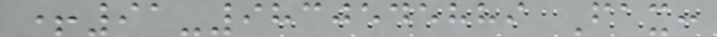+91-9830545889 Fax:
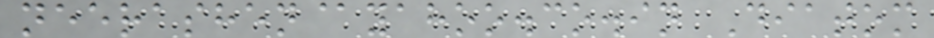neerashen@yahoo.co.in Diatom
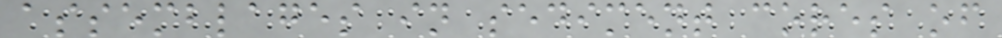assemblages in sediment cores of
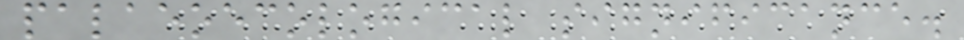palaeoecological significance.
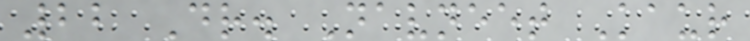22 Dr. Navneet Kaur
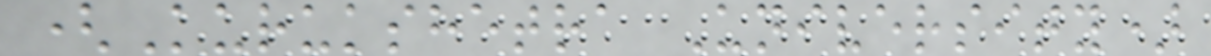(Kurukshetra University)
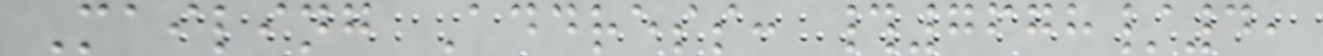Mailing Address: #7678/4,
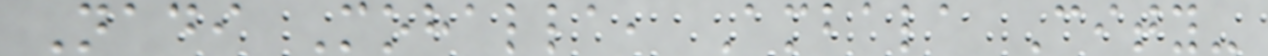Nadi Mohalla, Ambala City-
